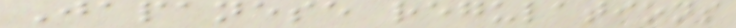Japanese regulations
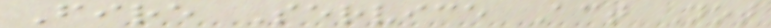Fire Service Act Not
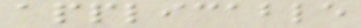applicable
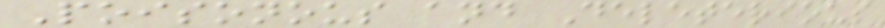Poisonous and Deleterious
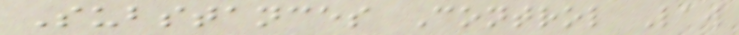Substances Control Law
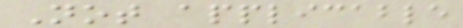Not applicable
